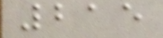215
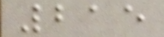215
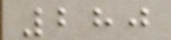280
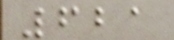621
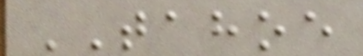TAHOE
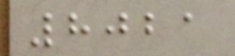8021
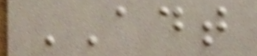ADT
